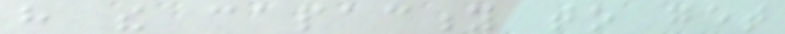have the capacity to get
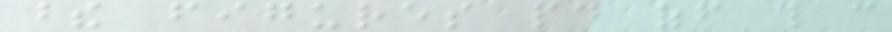these figures paid off this can
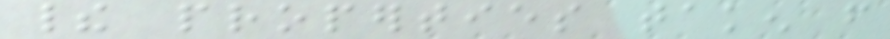their properties taken from
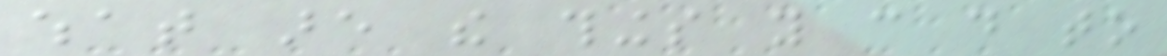what are the things you can do to
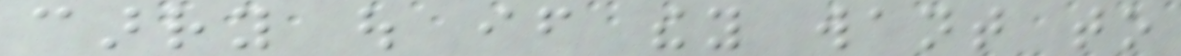carry out if they want to
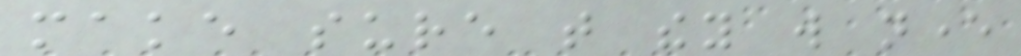make sure that they will never
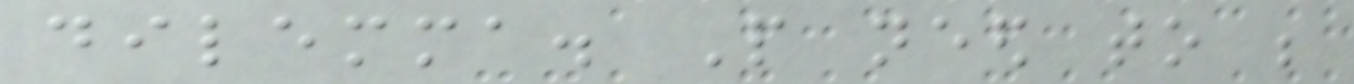dilemma. People need to be
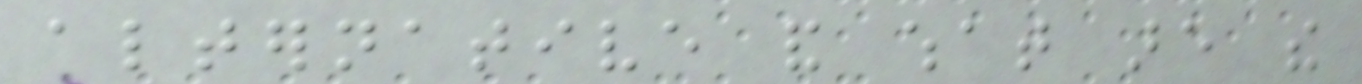alternative and what are the
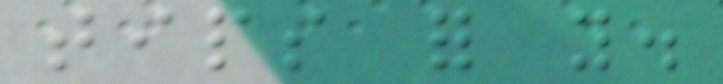tips for you.
